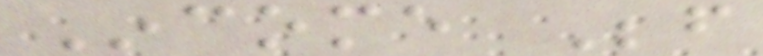Income Before
